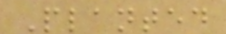Planted
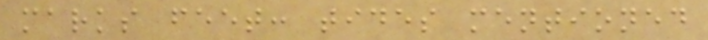marks feet: tides mentioned
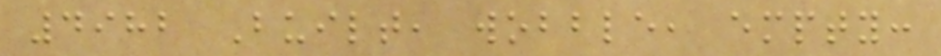4982 Built, wobble, empty:
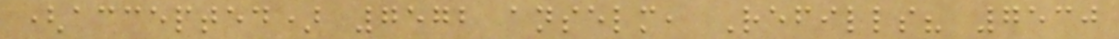(accepted) 7572 anselm, Refills? 7530
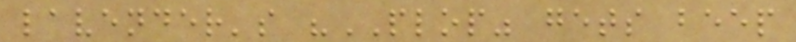lavender's "PLOP" gets beep
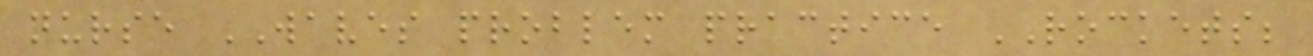nurse WAVES problem practice ROCKETS;
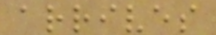arrives
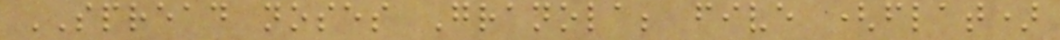SPREAD noses Granola; five (flat)
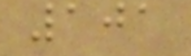101
